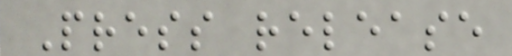Press release
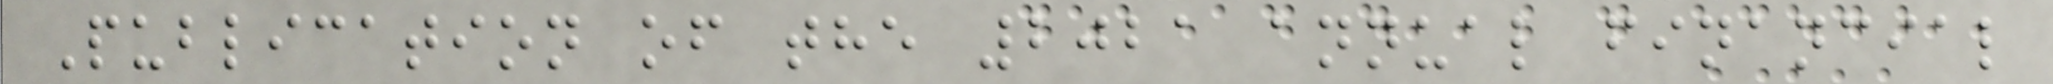Publication of the 2021 annual financial
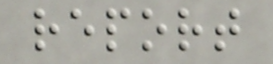report
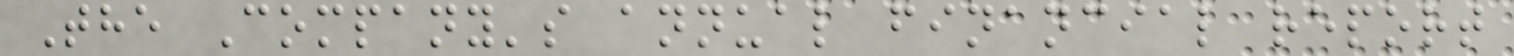The Company's annual financial report
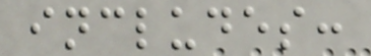includes:
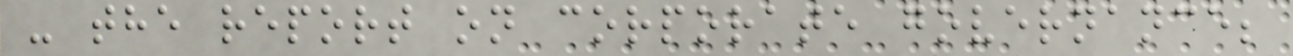- the report on corporate governance;
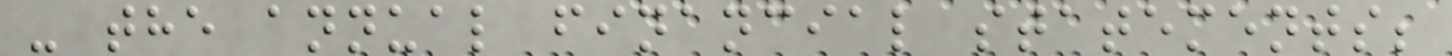- the annual financial statements;
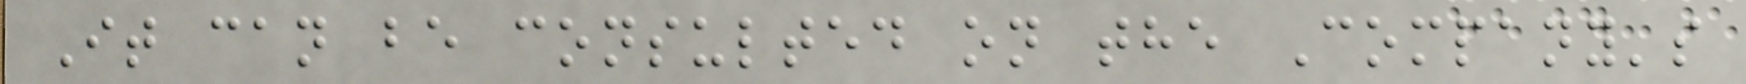It can be consulted on the Company's
